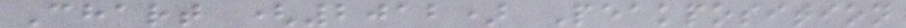Chart (2012) Peakposition
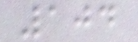104
